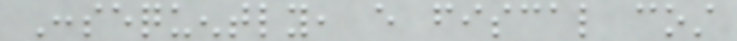Consequently, every fiscal cost
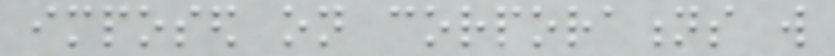imposed on corporations will
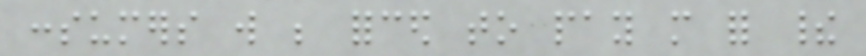consumers will be forced to pay more for their
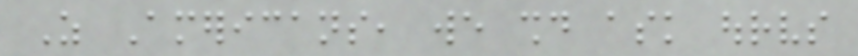As Americans, we should ask ourselves
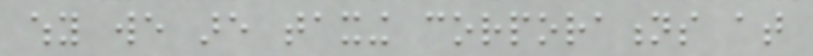why we are taxing corporations at
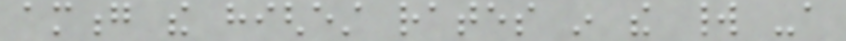among the highest rates in the world -a
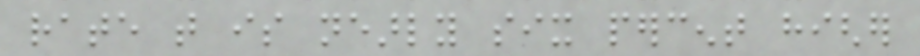rate that is nearly six percent higher
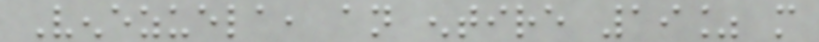Venezuela, an entire 19% more
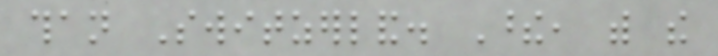than Switzerland. These, with the
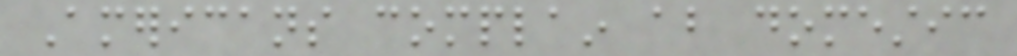Americans complain about domestic
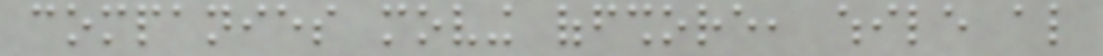companies moving offshore, while also
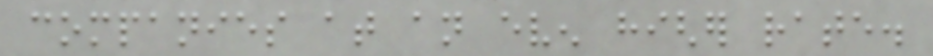companies at an even higher rate.
